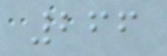266
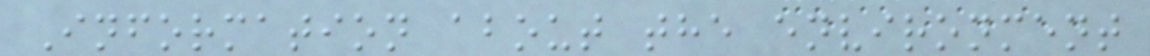Information about the environment
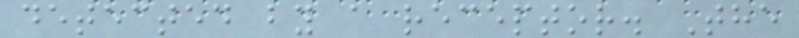detected by a receptor. The
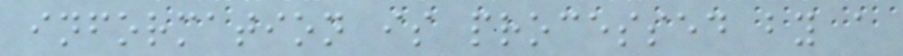information is processed by a
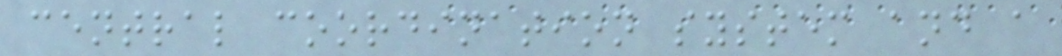central coordination system and a
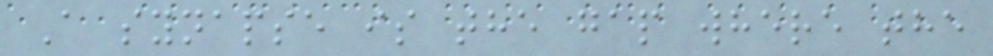A synapse is the gap where the
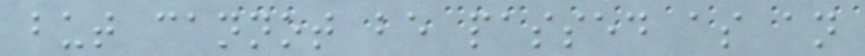but cannot be passed as an
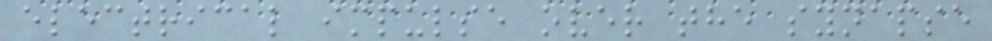electrical impulse over the synapse
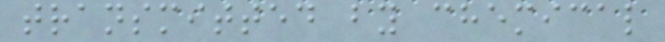transmitted by chemical
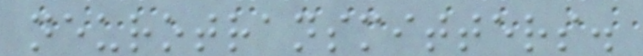neurotransmitters.
